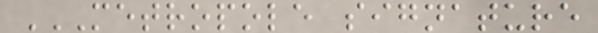METROPOLE SIGNATURE
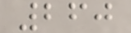260
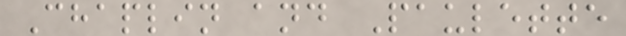Chaplin and Paulette
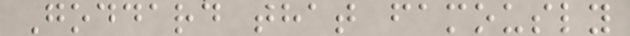Goddard that famously
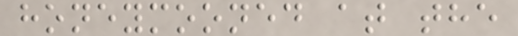honeymooned at the
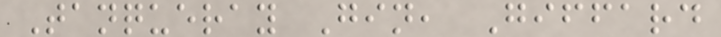Tanqueray Gin, Giffard
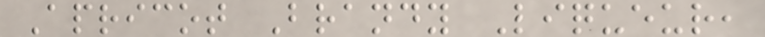Apricot Brandy Liqueur,
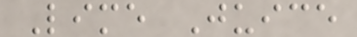Lime Juice
